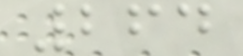264
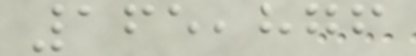165,876
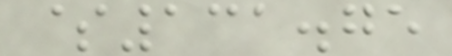$131.75
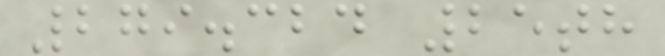279.324 25th
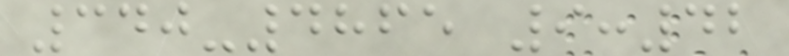340-4865 9:42
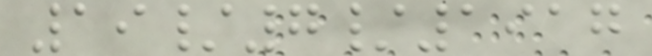19/7/1917
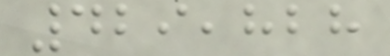429,828
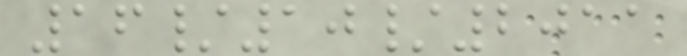16/10/2011
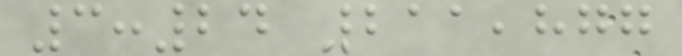3:24 211,877
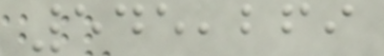545,269
